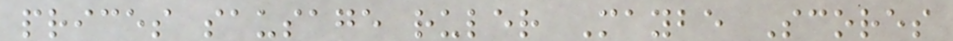prices sausage ruler Maybe Scores
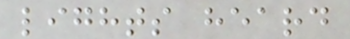lights heard
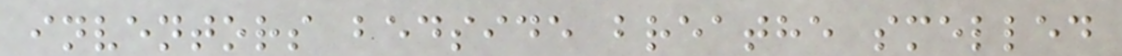inventors bedside breathe smelled
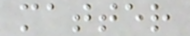matter
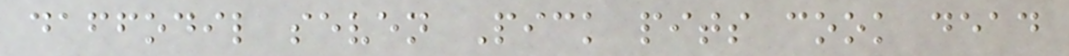daffodil seven Pick pits cook dead
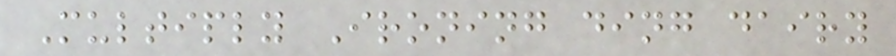Multiply Ironing ding dairy
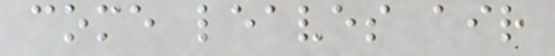come leaves air
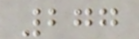277
